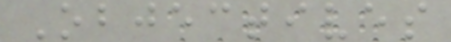Objectives
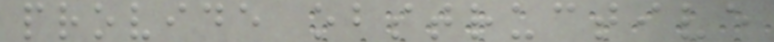provide obstructive
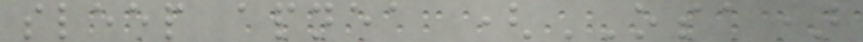sleep apnea (OSA)
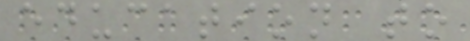education to
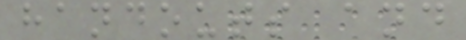handouts and
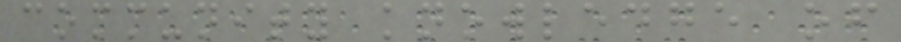community knowledge of
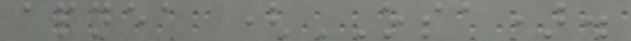apnea (OSA).
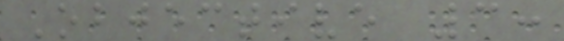Objective 3:
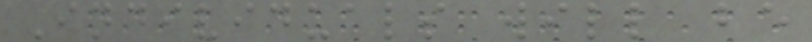Individuals will be
